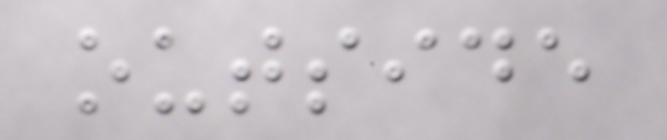outside
